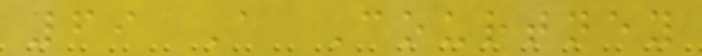69 A Courtney
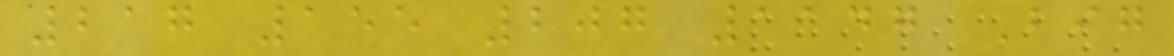217 155 207 1147 Big
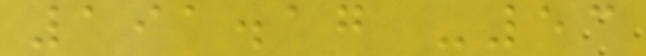191.17 -53
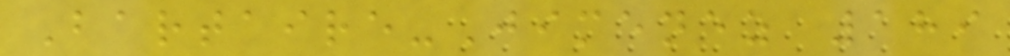Bartaire-Jimenez 189
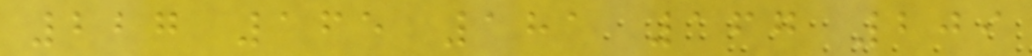227 165 181 167 209
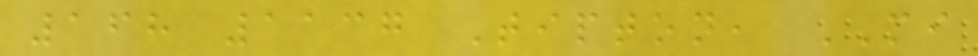168 1137 Tipton, MI
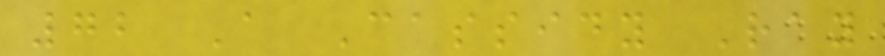72 A Cassidy Ray
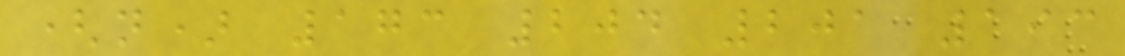(n) 173 204 201 193
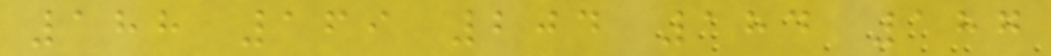188 169 204 184 187
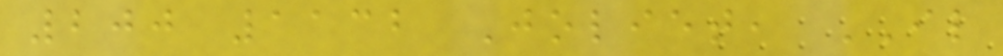200 1132 Joliet, IL
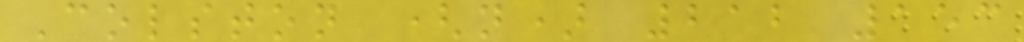Colston (n) 212 153
